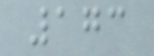173
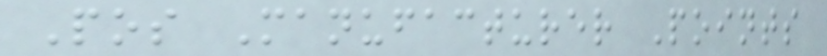Pos Manufacturer Points
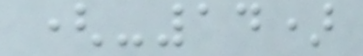(-14)
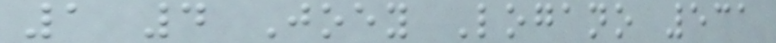1 4 Joey Logano 531
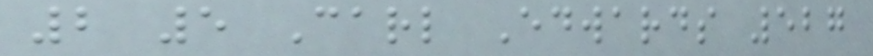2 5 Carl Edwards 527
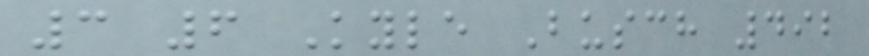3 6 Kyle Busch 492
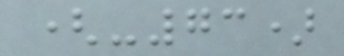(-73)
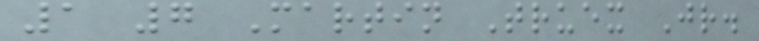1 7 Martin Truex Jr.
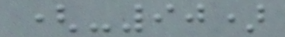(-90)
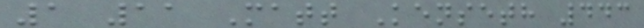1 11 Matt Kenseth 443
